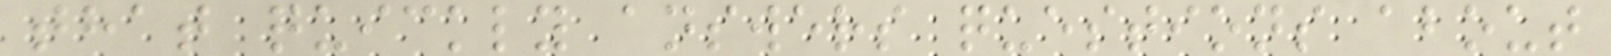that quickly answers questions about
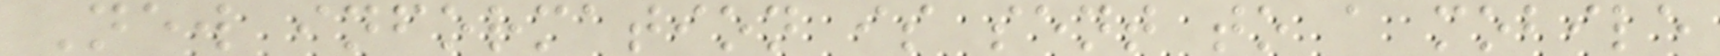New information is sent to a mobile
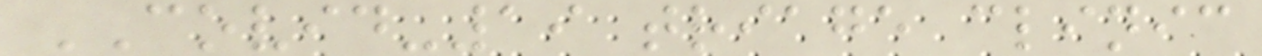COVID-19 triage clinic
